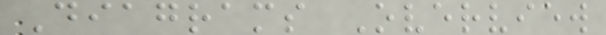Diagrams Overview
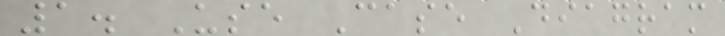1. Use Case Diagram
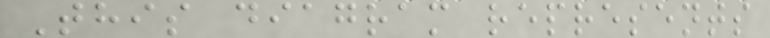This diagram represents
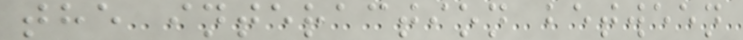the interaction between
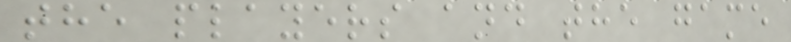the players and the game
